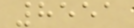8551
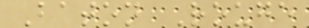Baton Rouge
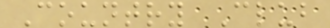Country Club
